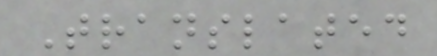Translated
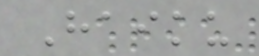Haiku
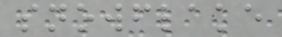snowflake
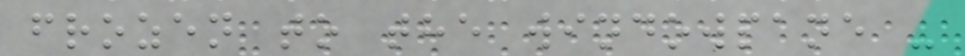frozen to the windowpane -
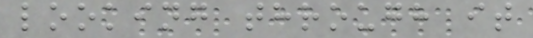looking through it
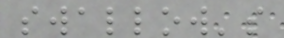swallow's
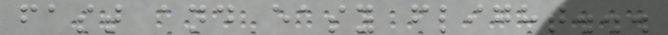fast and easy flight...
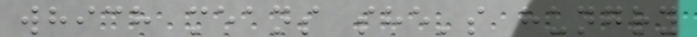which means she's hungry
